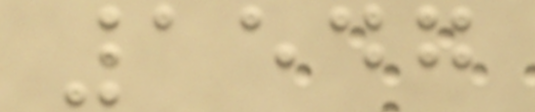1547
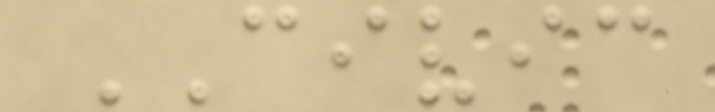CIVIC
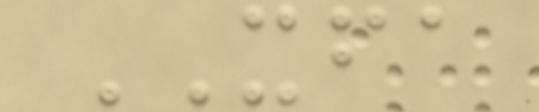XFA
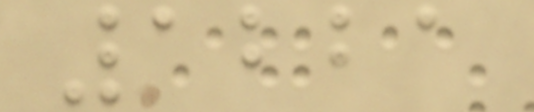1221
